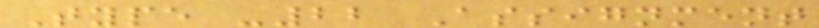Type -22 Assignment
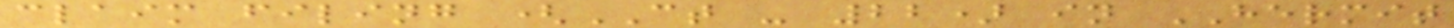claim filing (CT - 22) in HERMIT
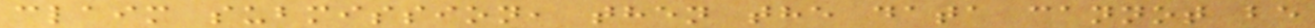claim submission, then the data cannot be
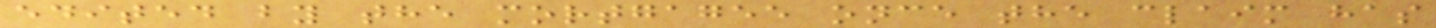edited by the mortgagee once the claim has
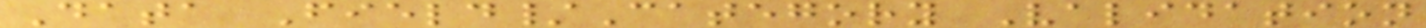Data Field/Category Validation
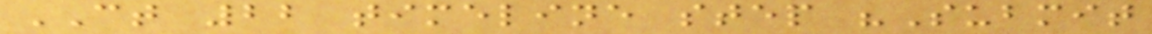CT 22 timeline step "Submit
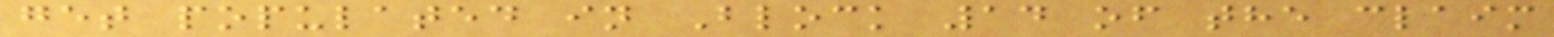get populated in Block 14 of the claim
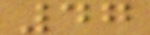47
